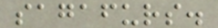sagafurs.
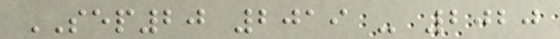SEP20 2019 - 2020
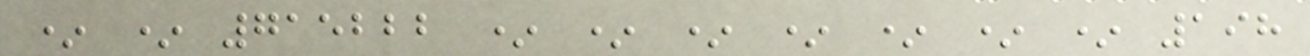* * 715222 * * * * * * * 198
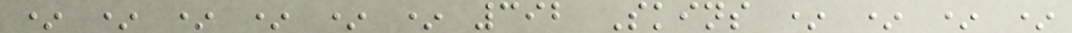* * * * * * 392 Skins * * * *
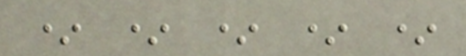* * * * *
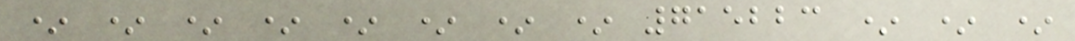* * * * * * * * 715223 * * *
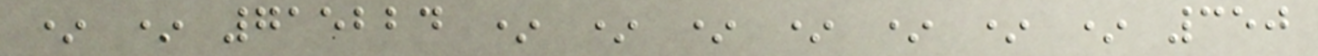* * 715224 * * * * * * * 350
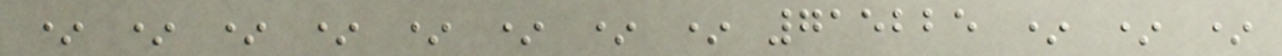* * * * * * * * 715225 * * *
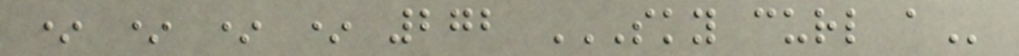* * * * 272 SKY CURL A
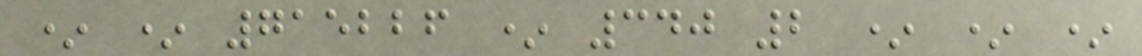* * 715226 * 340 2 * * *
